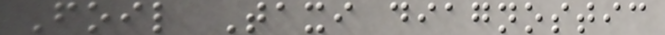Foil Taxi diagnostic
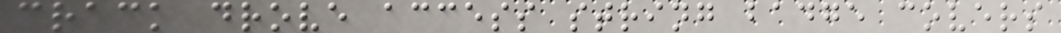crack drove access string badge covers
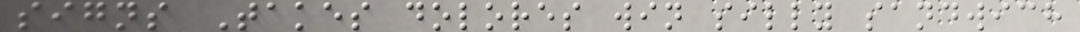signs Takes dolores win silly sandwich
